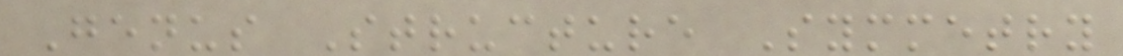Genus Structure Symmetry
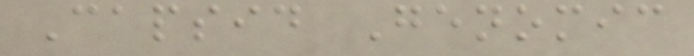Capsid Genomic
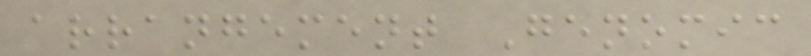arrangement Genomic
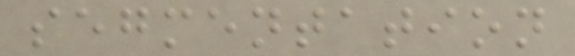segmentation
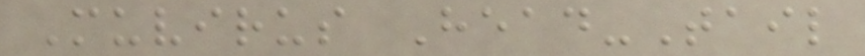Muvirus Head-Tail
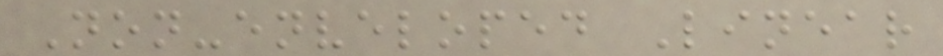Non-enveloped Linear
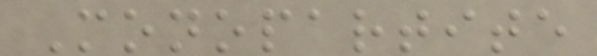Monopartite
